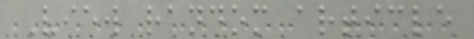View random article
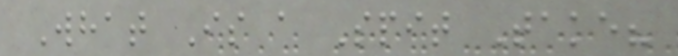What Is a Spit Take?
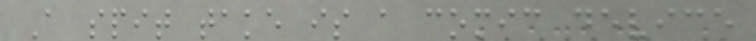A spit take is a comic device
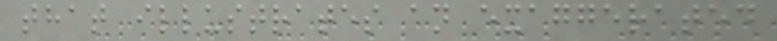that illustrates an exaggerated
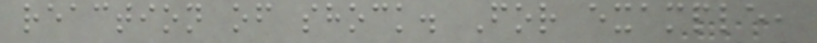reaction of shock. For example,
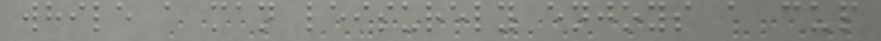while a man leisurely enjoys a cup
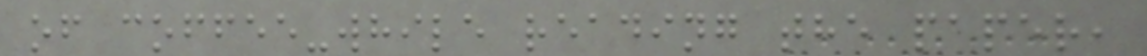of coffee-while reading the paper,
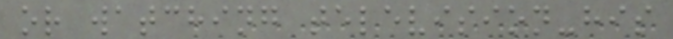or watching television-his
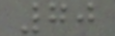70
